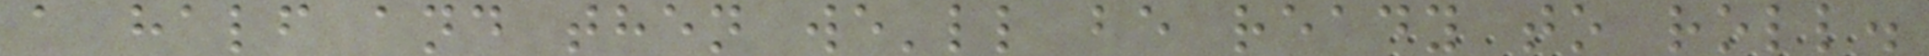a half and then we'll be ready to roll.
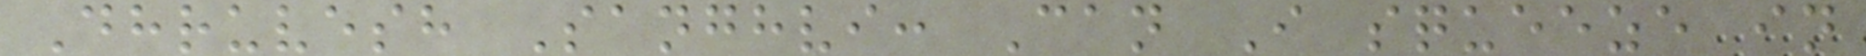Dhruvesh Sanghvi: Can I squeeze in
